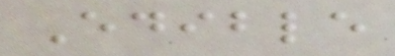Edible
